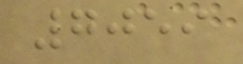7059
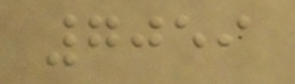7059
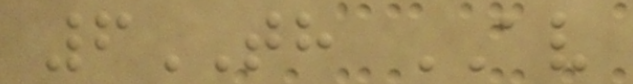6TH AV
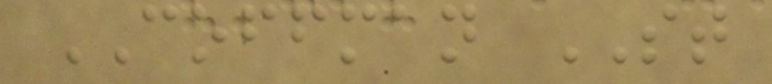COFFMAN ST
